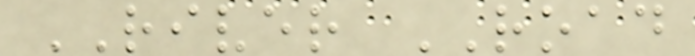RIVER ROAD
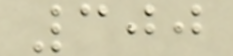300
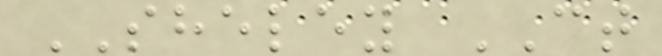SHELEY CT
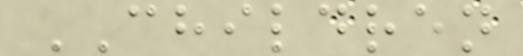CHILDREN
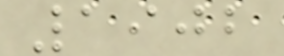1902
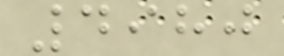4980
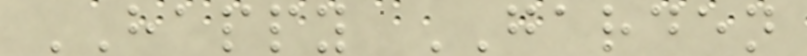HAPPY GARDEN
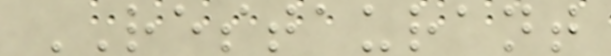RESTAURANT
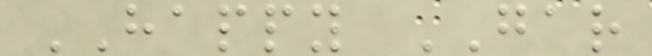HAPPY GAR
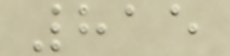815
